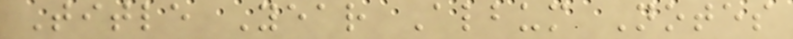Title Year Album Notes
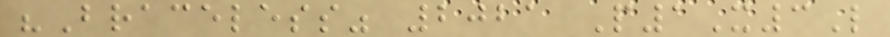"Braceless" 2021 P1X3L
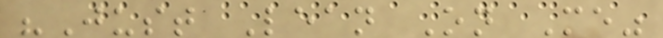"Just Lean On Me"
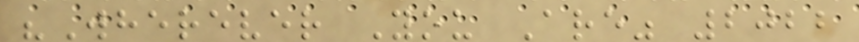"Wherever You Are" 2022
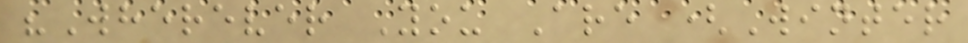"Wherever You Are (Winter
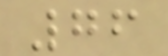76
